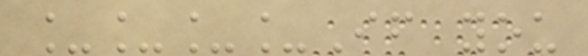____If you
